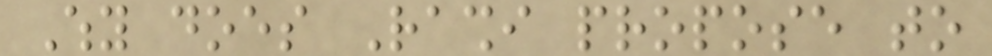Why does Rashi propose to
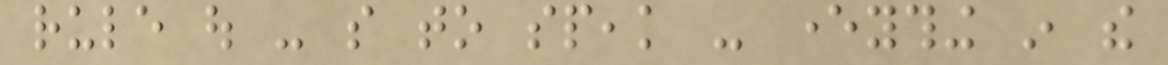rule out - so to speak - everything in the
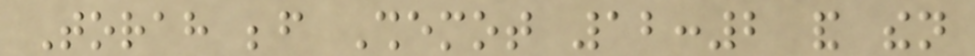Torah before Shemot 12:2 and then
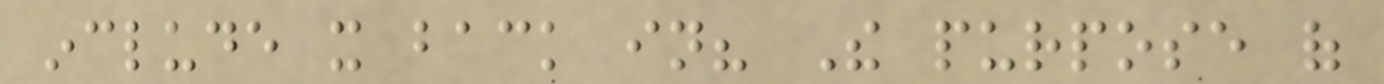include it back in? The purpose of
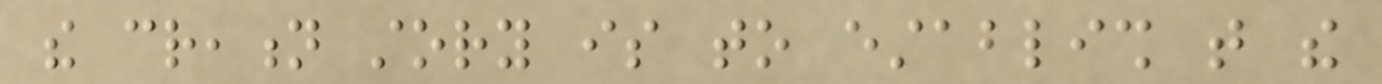the creation story is to establish that the
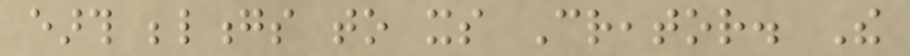earth belongs to its Creator. The
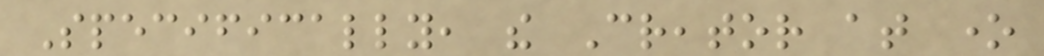Specifically, the Creator at one
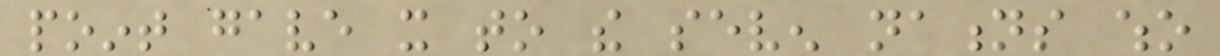point gave it to the seven nations who
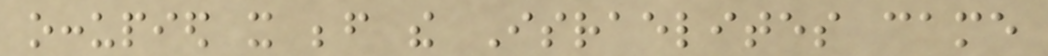occupied it before the Israelites came
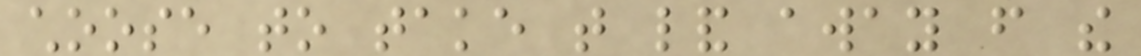choose to take that land away from the
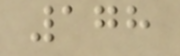178
